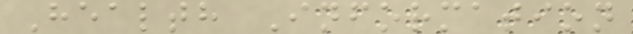Health Information
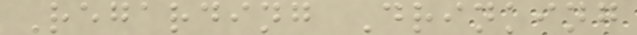Regarding Drinking
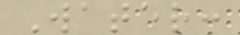Water:
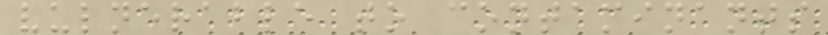vulnerable to contaminants
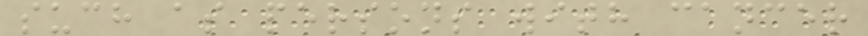such as persons with cancer
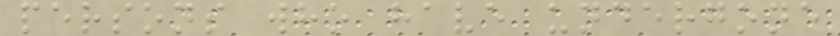persons who have undergone
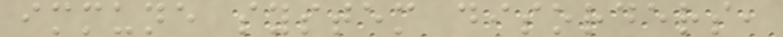immune system disorders,
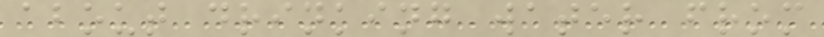about drinking water from
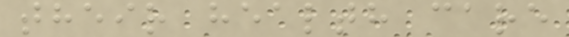their health care
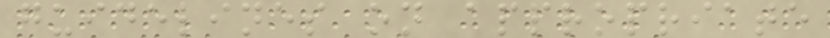guidelines on appropriate
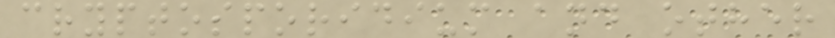cryptosporidium and other
